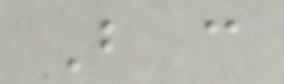But can
